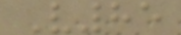V85
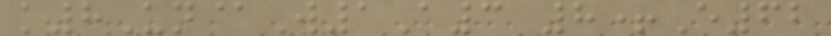k8Un@W1A3 8+E62
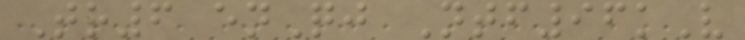Tr6 enQj Ntf96kV
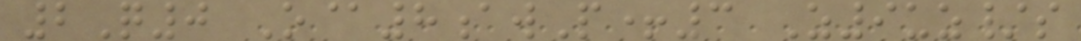2Q0 O@8awP+3 Z9uz/s
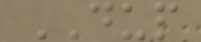DUP
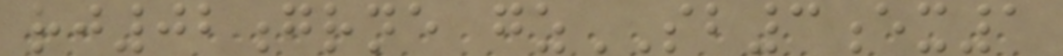rj02grne gzSB3ex1
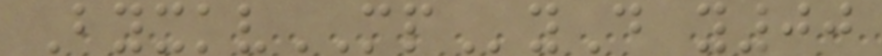ByxkvMPyD y00
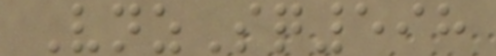VnzSq598
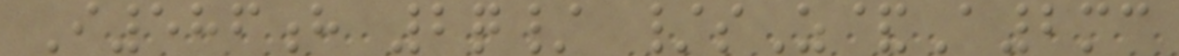I586h 2q/ /sZ&A2mc
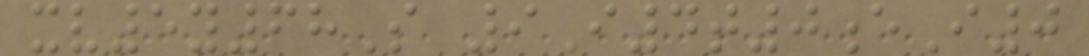xv5y68S 9I4t0eI0
